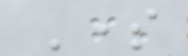Some
